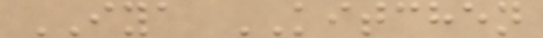IYA KITCHEN
